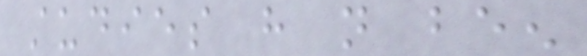studies have not been
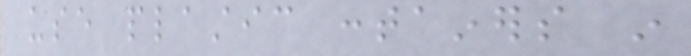use plastic containers in
